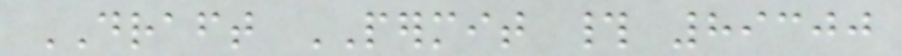DRAFT PERMIT # 89300
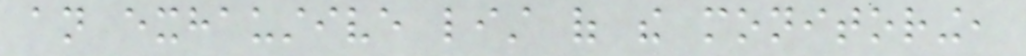an exhaustive list of the monitoring,
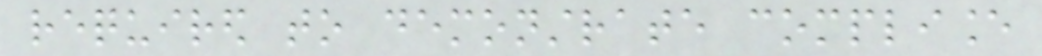required to demonstrate compliance
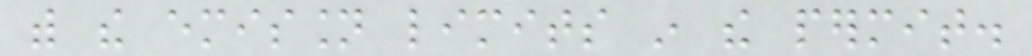with the emission limits in the permit.
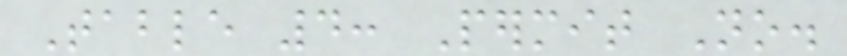Table 4: Permit No.
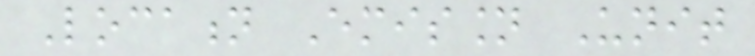Location Emission Unit
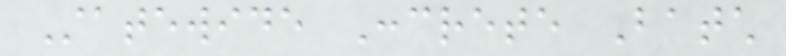Statewide Concrete Batch
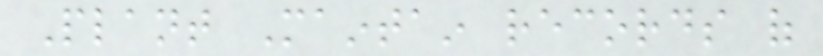Plant Maintain records of
